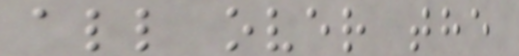all over the
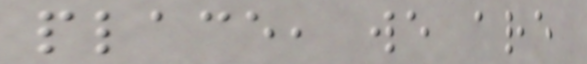place, we are
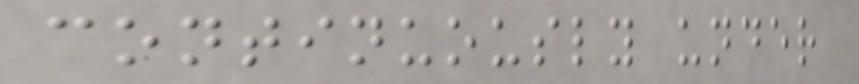continuously under
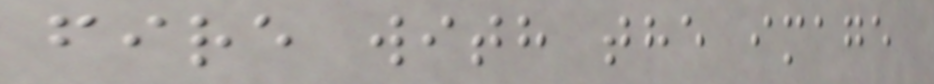fire with the image
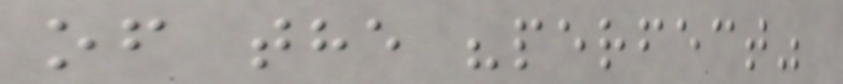of the "perfect"
